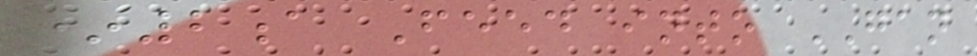*2a Feed into GAN
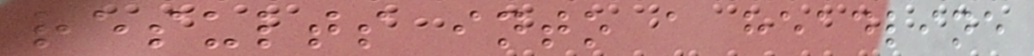results into a headline
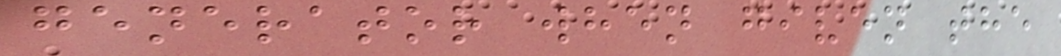generator when given the
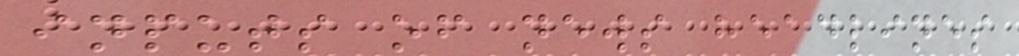inputs of news headlines
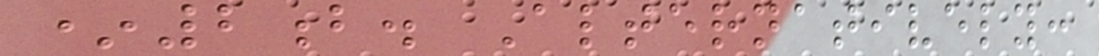*2b. Alternatively:
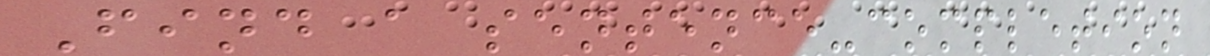Find a sentence-completion
